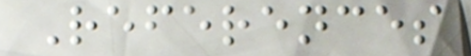References
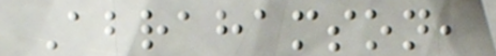Abrahamson,
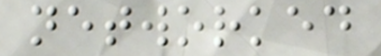networked
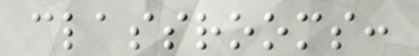classrooms:
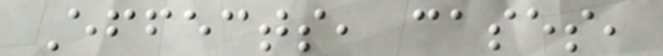Effects, cases,
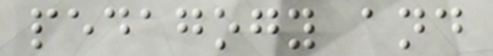pedagogy and
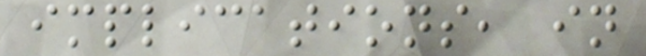implications, in
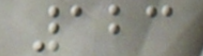123
